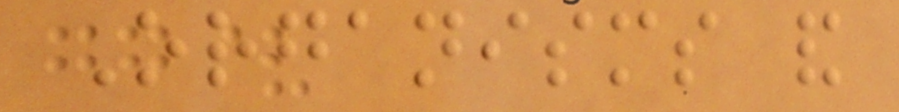Organisms and
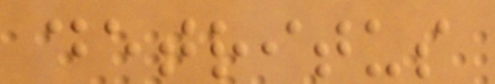detritus
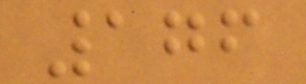176
